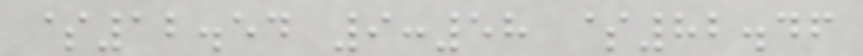$12.54 9:58 $82.46
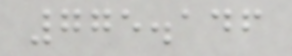775.146
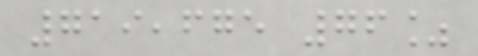719,675 76%
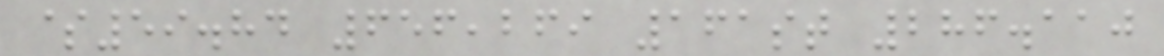$59.84 656,269 161st 286.110
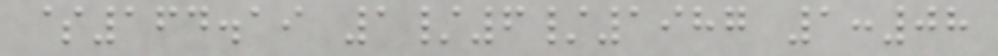$164.19 1/6/1987 1:08
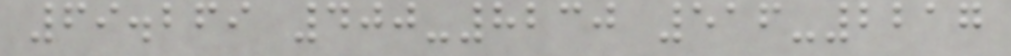69.269 400-8230 516-2217
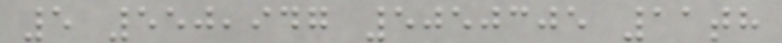5 550,947 5050305 11th
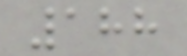188
